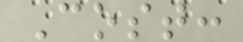Cost:
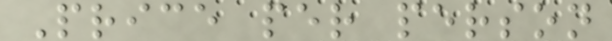Price per person
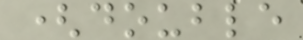(double
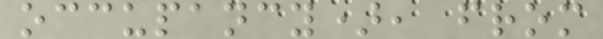occupancy), from
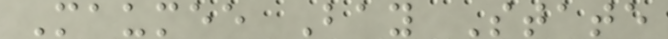Maumee Bay State
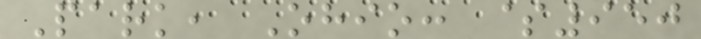Park, Ohio: $950
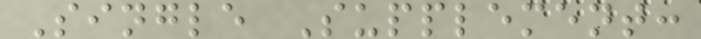Single Supplement:
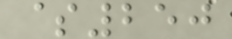$250
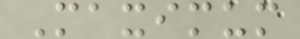Maximum
